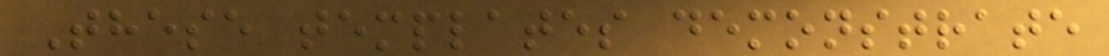These templates demonstrate
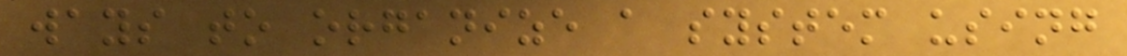ways to organize a system using
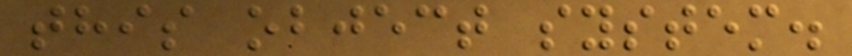this object system.
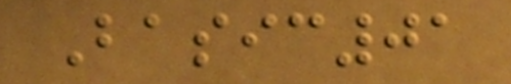Basic01
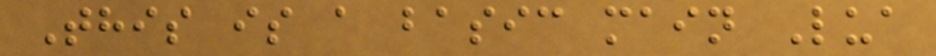This is a basic main Lua
